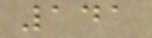141
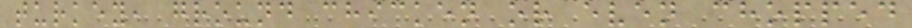turkey, ground chicken or even chopped
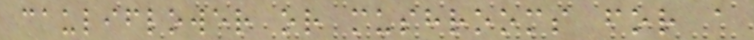cauliflower or mushrooms for a
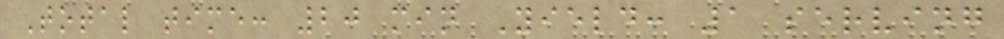Total time: 20 min Yield: 1 serving
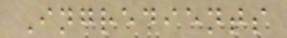Ingredients
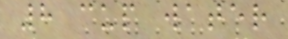8 cup water
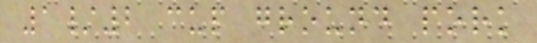1/2 cup ground pork
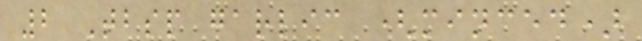2 Tbsp garlic (minced)
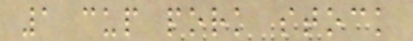1 cup pork stock
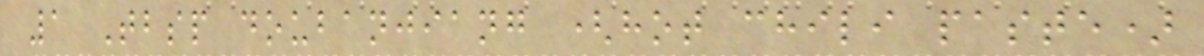1 Tbsp doubanjiang (hot chili paste)
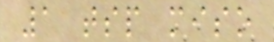1 tsp miso
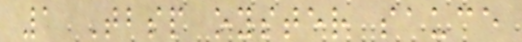1 Tbsp oyster sauce
